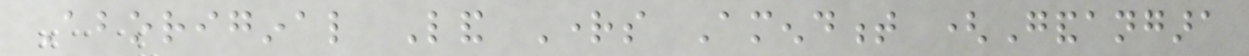Aboriginal Land Rights Amendment (Gandangara
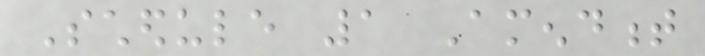Schedule 1 Amendment
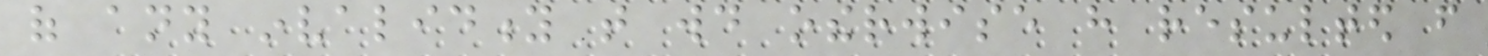of any invalidity that would otherwise have resulted from
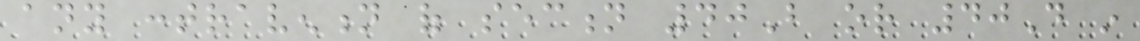any contravention of section 40B or 40D in
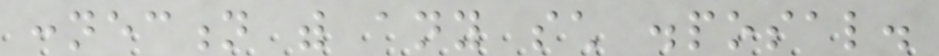connection with any such disposal.
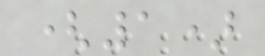(1)
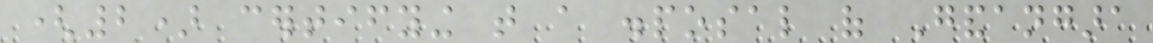(2) certifying that a disposal of Gandangara
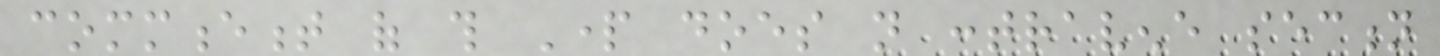commencement of this Part does not contravene section
